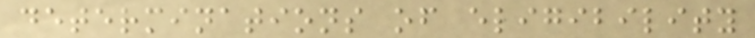determinations of eligibility
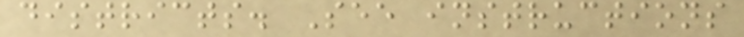districts. See instructions
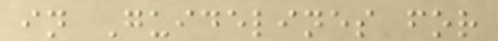in Guidelines for
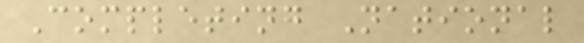Completing National
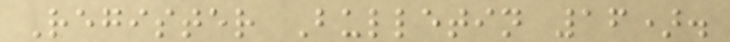Register Bulletin 16).
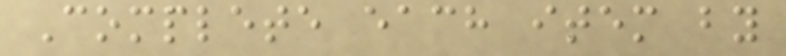Complete each item by
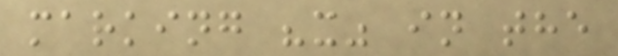marking "x" in the
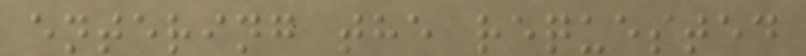entering the requested
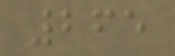265
